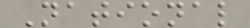National
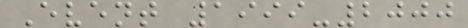Event 1999-2000
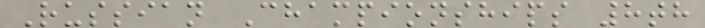Russian Championships 8th
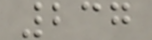237
